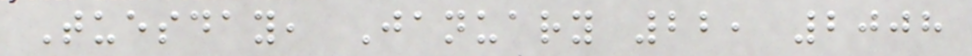Tuesday, January 22, 2008
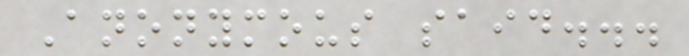Anonymous said...
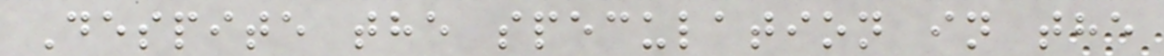Despite the speculation in the
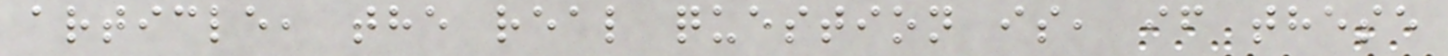article, the real question is, if these
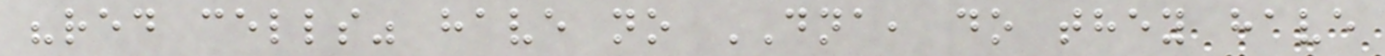"red cells" have no DNA, do they have
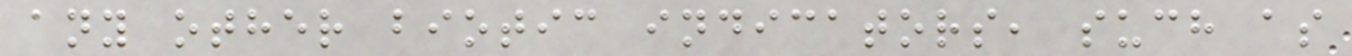any other biotic indicators, such as
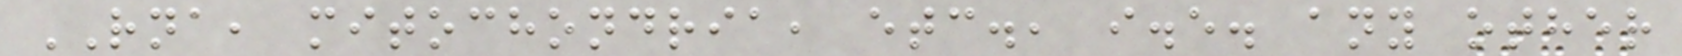RNA, mitochondria, etc., i.e. any other
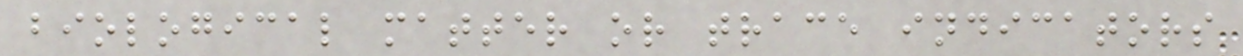biological matter or trace indicators
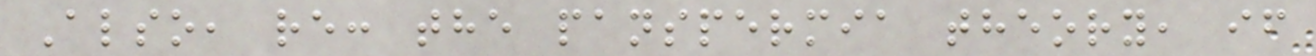Also, re: the panspermia theory, if
